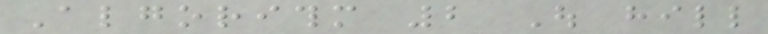Algorithm 2 Out hill
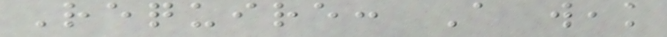Require: A weak
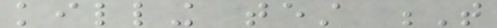killing test T
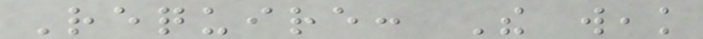Require: The weak
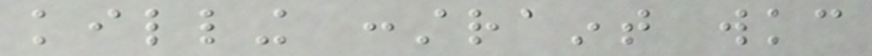killing constraint wkc
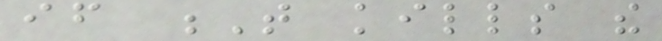if T kills the
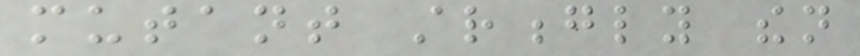mutant strongly then
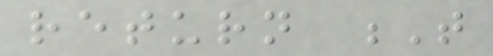return T
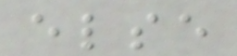else
